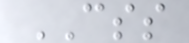CSS
